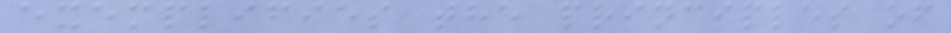exemplifies the principles of
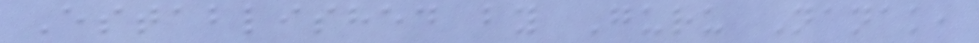Established by Guru Nanak,
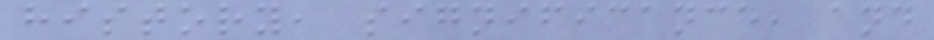history, significance, and
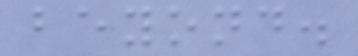beyond.
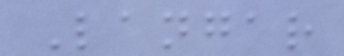Langar
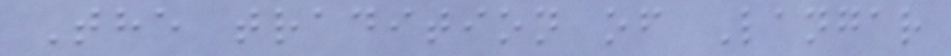The tradition of Langar
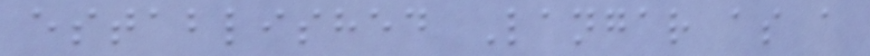established Langar as a
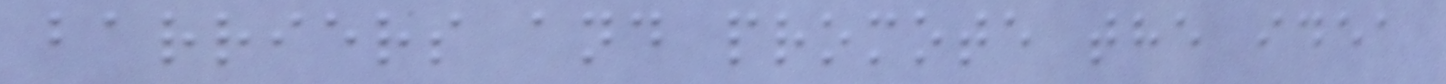barriers and promote the idea
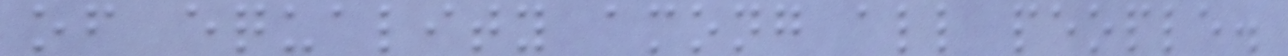of equality among all people.
